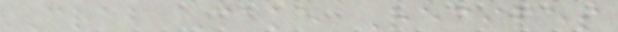Crab Cake Recipes
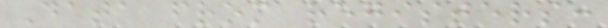Data from registers:
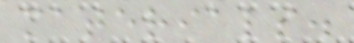materials.
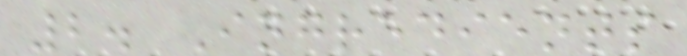2. Ingredients
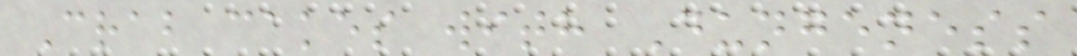Crab cakes with Dungeness
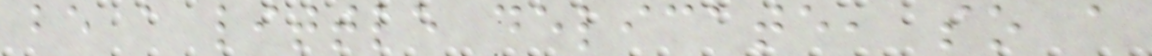be a little delicate, so a
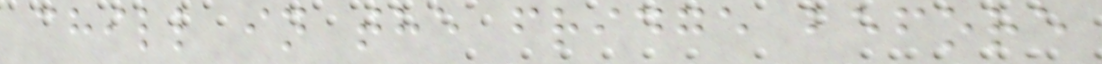chill in the fridge before
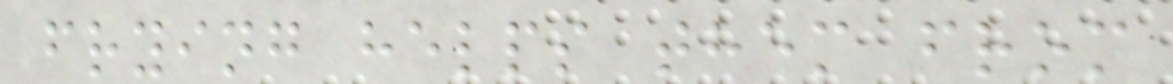frying helps them from
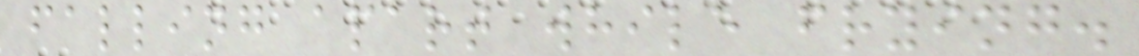falling apart while frying.
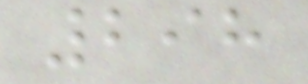298
